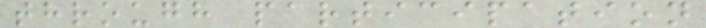through participation
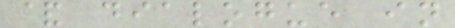& dialogue in
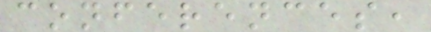conferences,
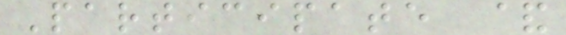Participate &
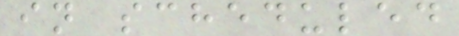in scheduled
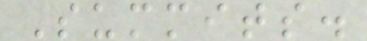Summits.
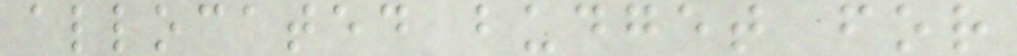allocated budget for
